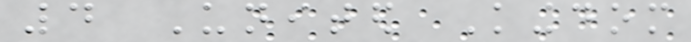4 United Kingdom
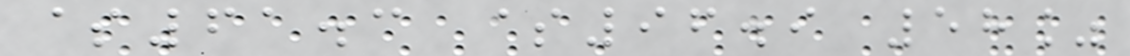$61.3 $96.9 58%
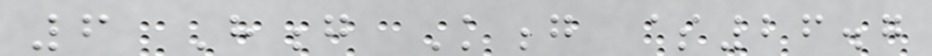6 Hong Kong $26.7
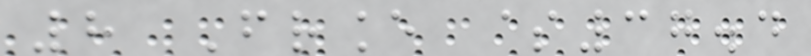8 France $37.4
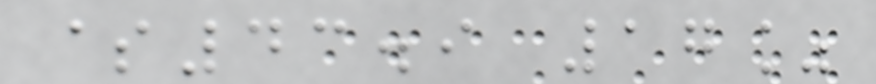$43.9 17%
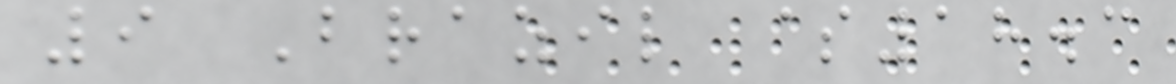9 Brazil $18.3
